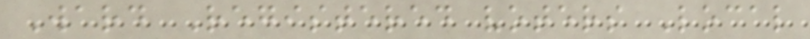Ward Registered voters Local
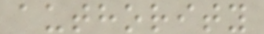authority
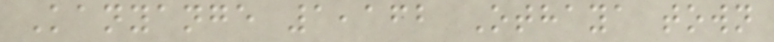Kanyange 1,162 Othaya town
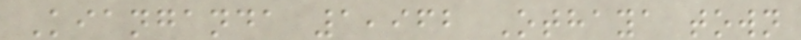Kianganda 1,962 Othaya town
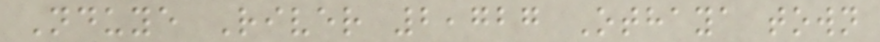Nduye River 2,727 Othaya town
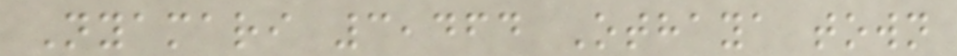Nyamari 3,464 Othaya town
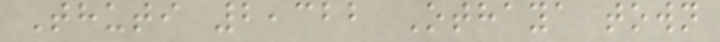Thuti 2,322 Othaya town
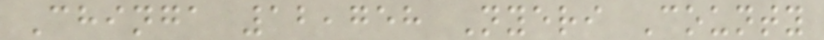Chinga 12,758 Nyeri County
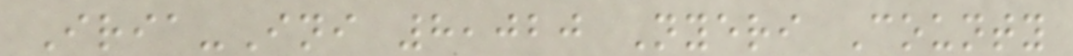Iria-Ini 8,020 Nyeri County
